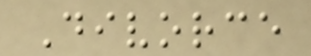Divorce
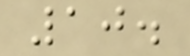10.
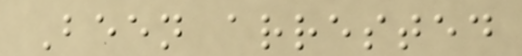Been arrested
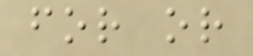for or
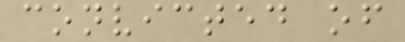convicted of
